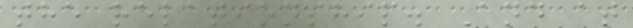the relationship. And at
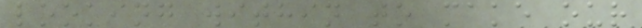looking within to make our
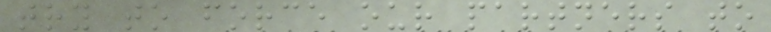try to force our partners to
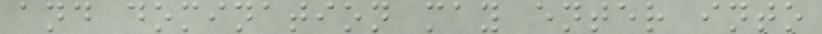and domination may enter into
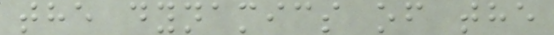the dynamics of the
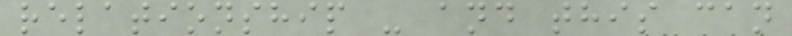relationship - and this can
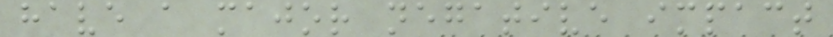have a major negative impact
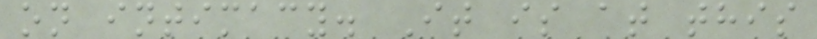on intimacy. It is at this
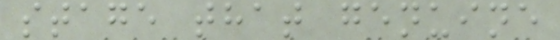stage that genuine
